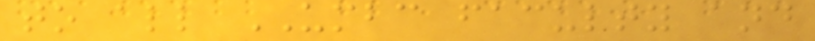to all UMBC faculty and
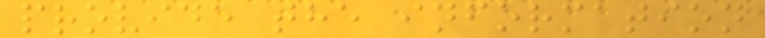provide the information
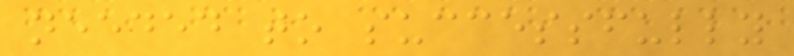needed to successfully
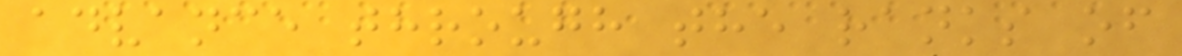advance through the ranks of
